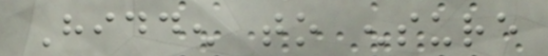Hidden to ensure
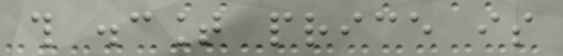this discount price is
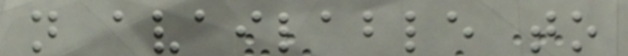not available to
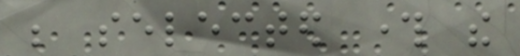be selected through the
